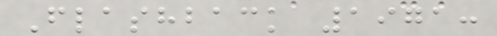Flashback 1971:
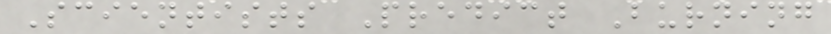Scientists Predict Burning
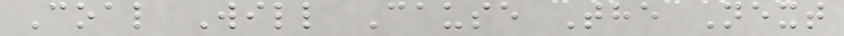Coal Will Cause The Next
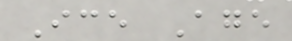Ice Age
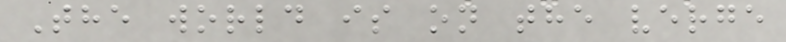The world is on the verge
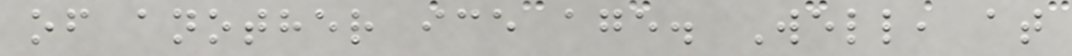of another ice age. Well, at
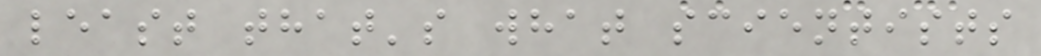least that's what scientists
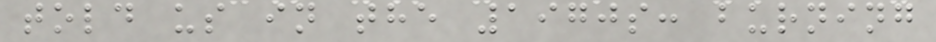told us in the 1970s: burning
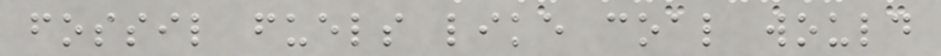fossil fuels like coal would
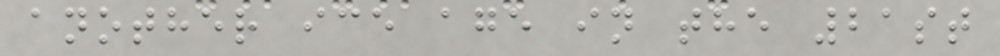another ice age in the 21st
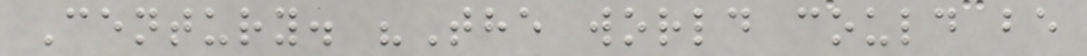Century. "The world could be
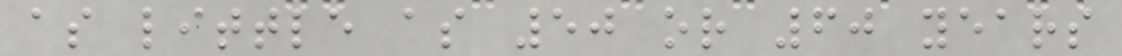as little as 50 or 60 years
